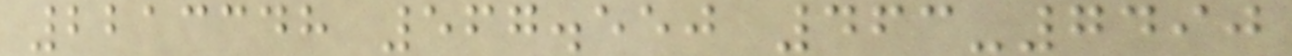2213348 567.550 463-7490
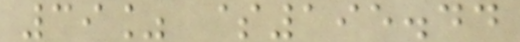39% $195.44
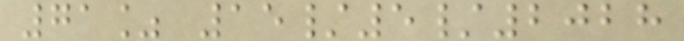71% 15/5/2028
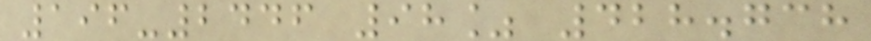196-2446 98% 428.738
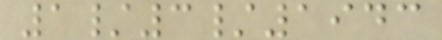1/3/1943
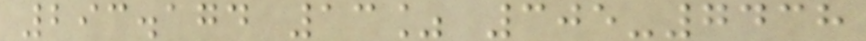293.174 13% 305-7438
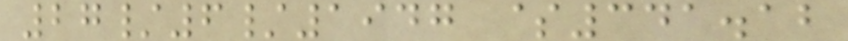27/6/1947 $341.12
